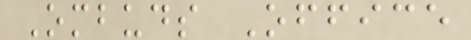Ombuds Office
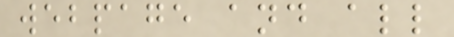webpage and all
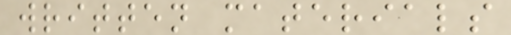written materials
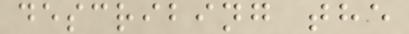describing the
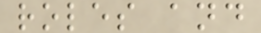roles and
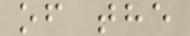of the
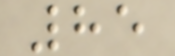85
